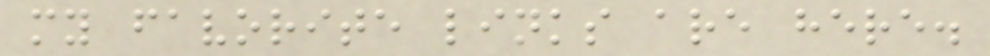my favorite links are here.
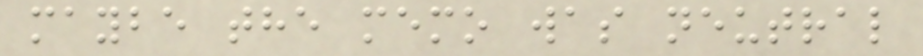maybe the memo was neutral
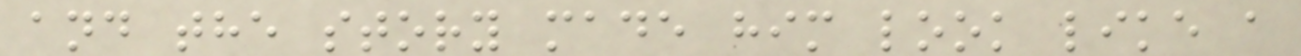and the story made him look like a
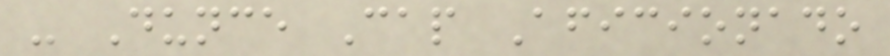- Dunce Cap Aficionado
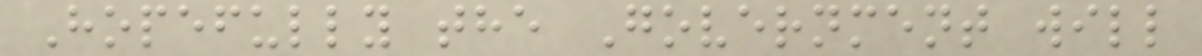Hopefully the Government will
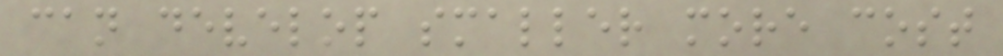can develop smaller more cost
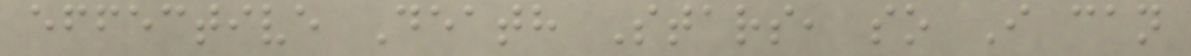effective Death Stars, so I can
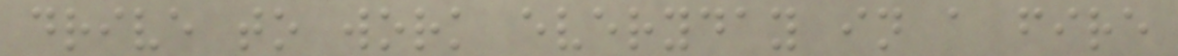drive to work everyday in a fire
